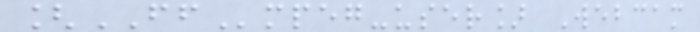[FFmpeg-user] Webcam
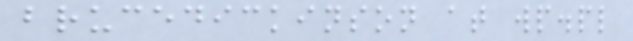brucedickinson at wp.pl
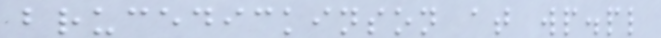brucedickinson at wp.pl
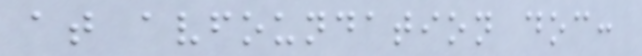at avfoundation doc:
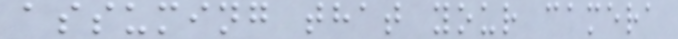assuming that your camera
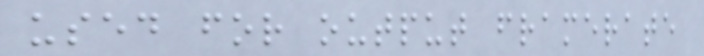used for output framerate
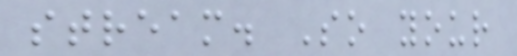stream. So your
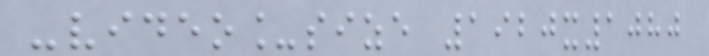-video_size 1920x1080
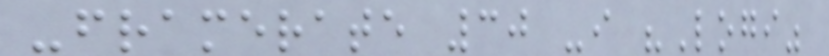-framerate 30 -i "Logi"
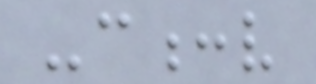-c:v
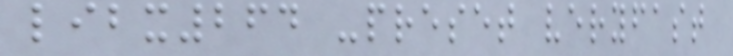libx264 -preset veryfast
